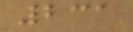231
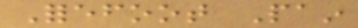Forefoot Pain
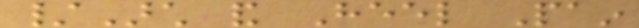/Arch and Heel Pain
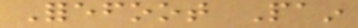Forefoot Pain
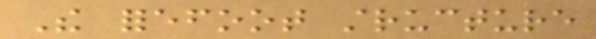The forefoot structure
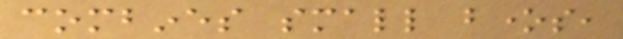combines small bones,
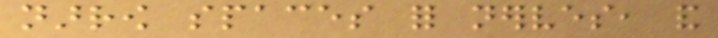narrow spaces for nerves, and
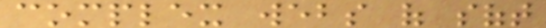complex webs of soft
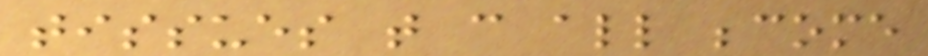tissues that can all become
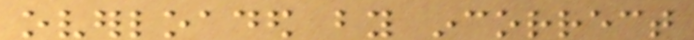overloaded by incorrect
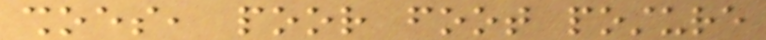shoes, poor foot posture
